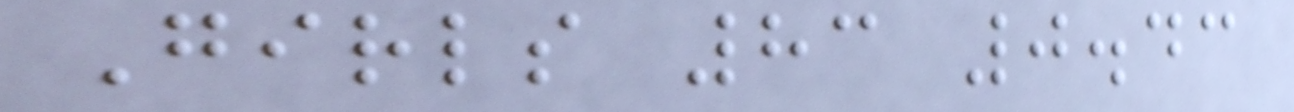Girls 83 0.43
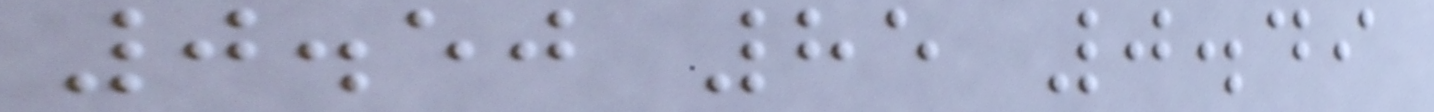0.50 85 0.49
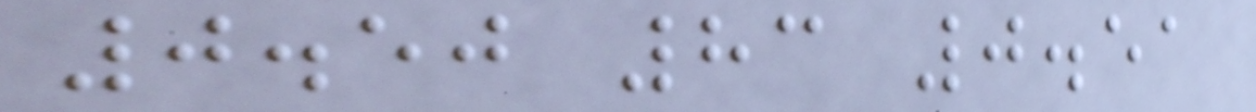0.50 83 0.51
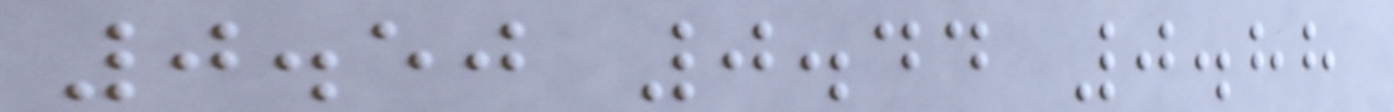0.50 0.44 0.88
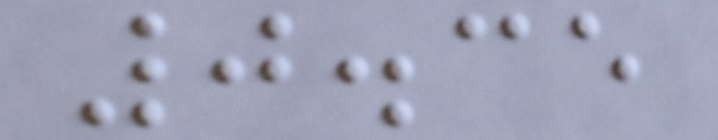0.35
